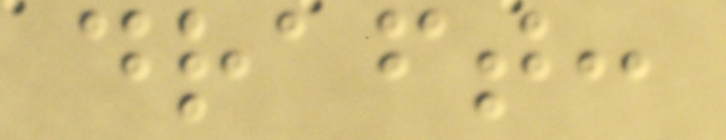draft:
